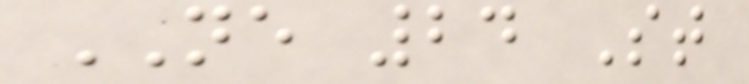NE 24 St
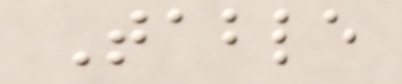Table
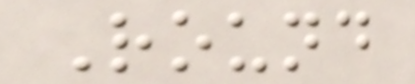Round
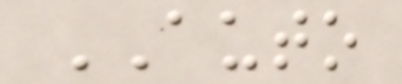AUTO
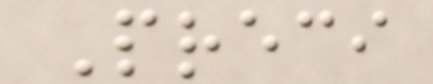Preci
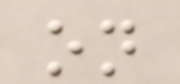on
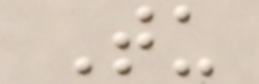Tu
